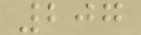207
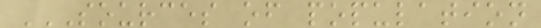SOURCES OF POPULATION
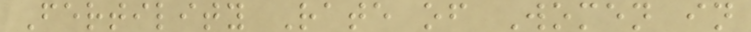Fertility Rate of Women in
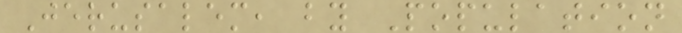Jerusalem, by Population
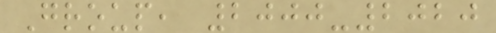Group, 2000-2020
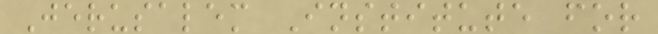Jerusalem Institute for
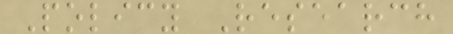Policy Research
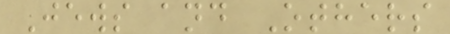Jews and Others
